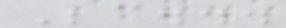Because...
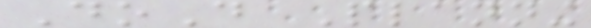DoD Planning
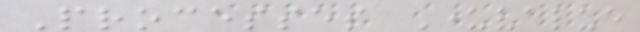Processes Undervalue
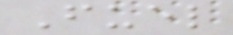Fuel
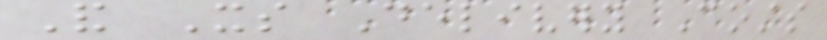And Its Delivery Costs
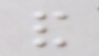and
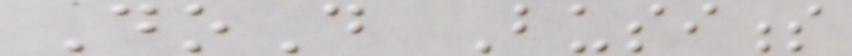DoD Business
